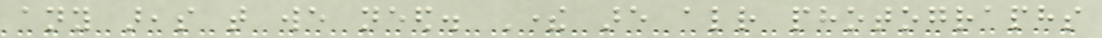any areas that we need. There are already photographs
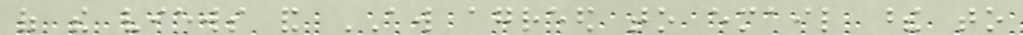of the views and AW agreed to email these to
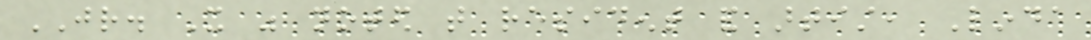JR. It was noted that resident and artist, Linda
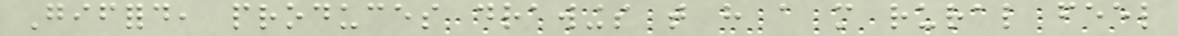Gifford, produces drawings that have a more rural feel
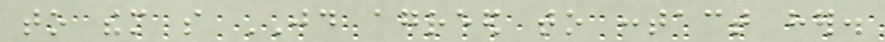to them so JD agreed to contact her.
